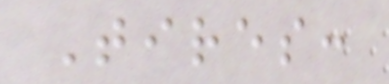Tires:
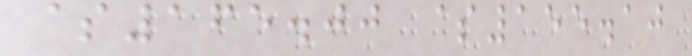$165.00 $155.10
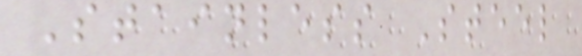Stainless Steel
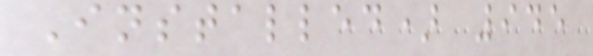Installed) 945
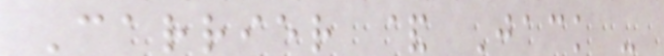Carrier & Jack -
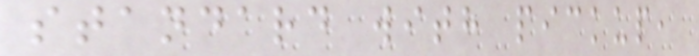standard with pickup,
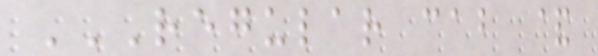REGULAR CAB &
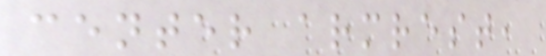center armrest,
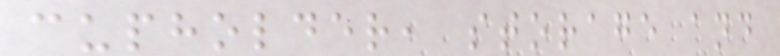cupholder, storage and
